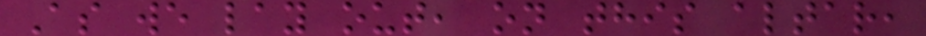As we lay out, on this altar,
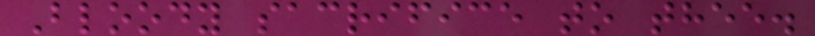Bloody sacrifice to thee.
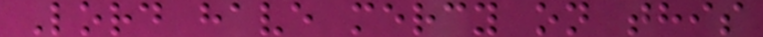Lord have mercy on this
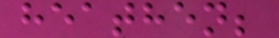heathen;
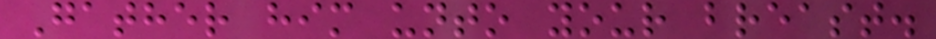Gather him unto your breast.
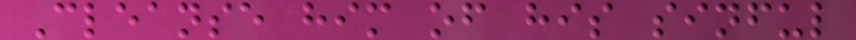Cleanse him of his sinful
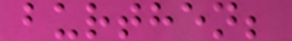burthen;
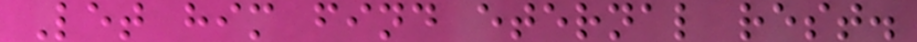Let him find eternal rest.
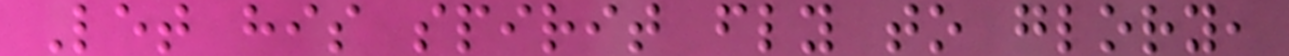Let his spirit fly to glory,
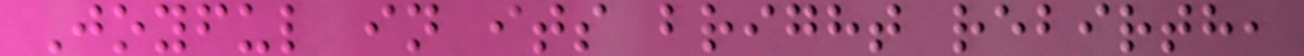Joyful in its bright rebirth,
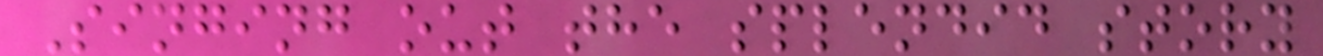Singing out the splendid story
